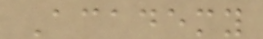Academy
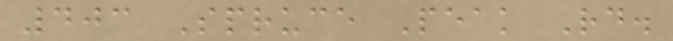403 Spruce Peak Rd.
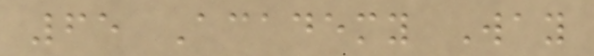65 Academy Way
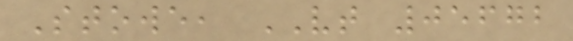Stowe, VT 05672
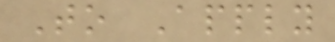To Apply
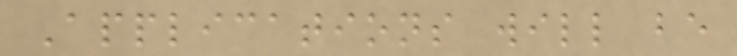Applications will be
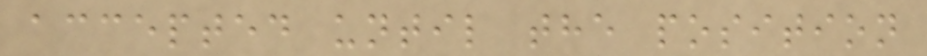accepted until the position
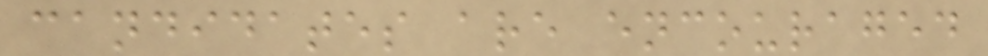candidates are encouraged
